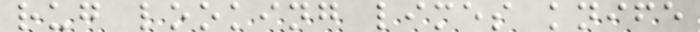rug looking limes knife
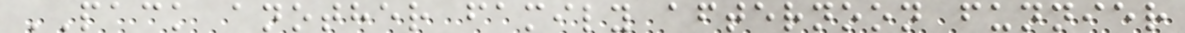PACK another family afternoon funnier
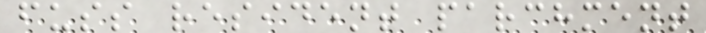fuss resident parchment
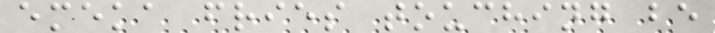emeka fries touching be
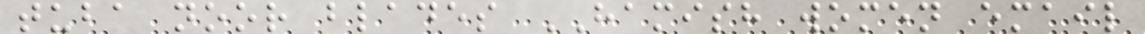tuba noor blades HAMISH women email
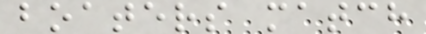boaters match
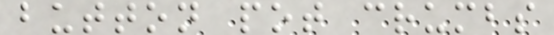button pot crumbs
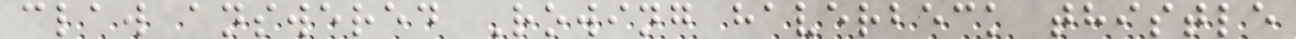claw answered Rowing haverbeck thistle
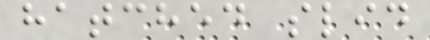hatched slid
